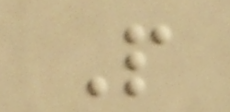P
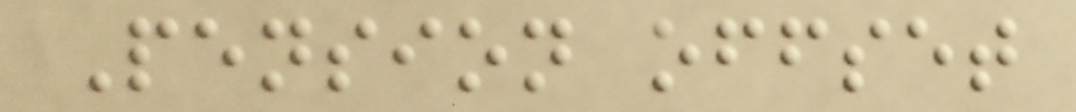Pension offset
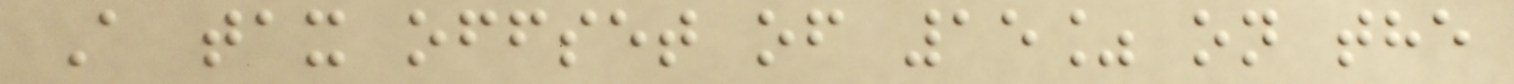A tax offset of 15% on the
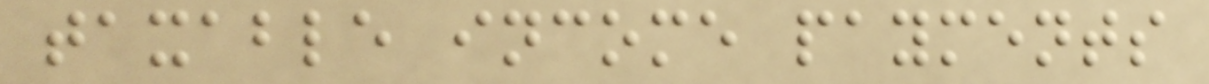taxable income payments
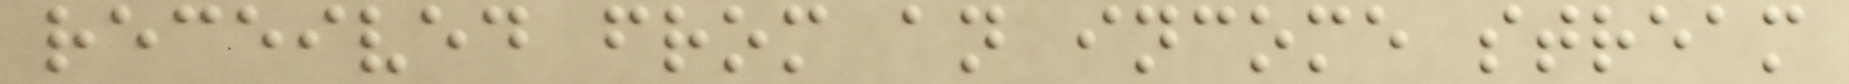received from an income stream
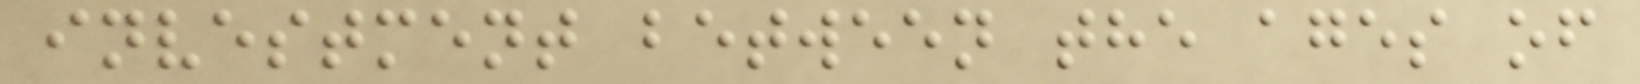investment between the ages of
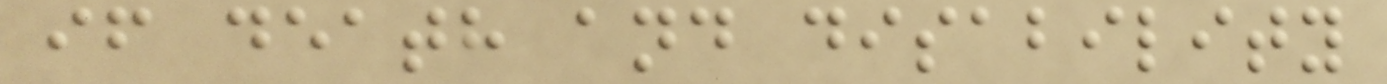if death and disability
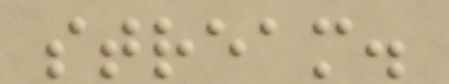stream.
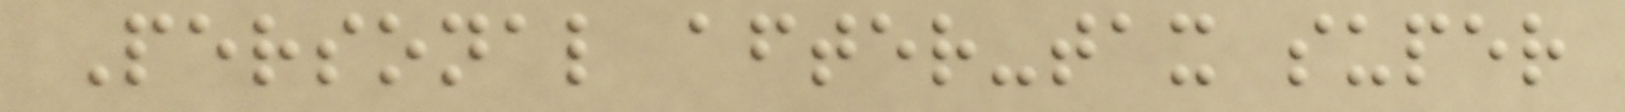Personal after-tax super
